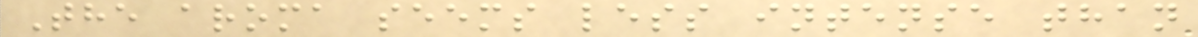The aroma seems less intense than
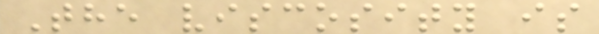The viscosity is
